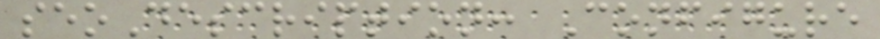seoDescription: Configure
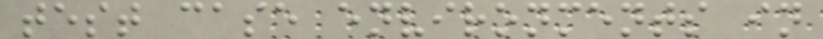test case environments in
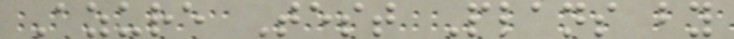Azure Test Plans by
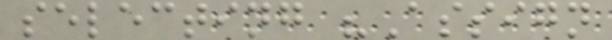selecting "Assign
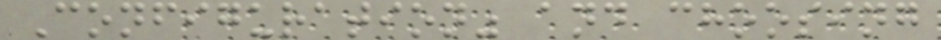Configuration" and choosing
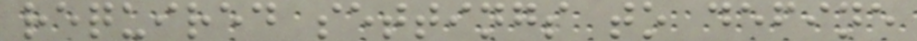required settings to define
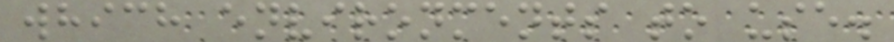which environments to use.
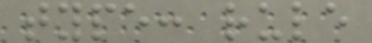type: rule
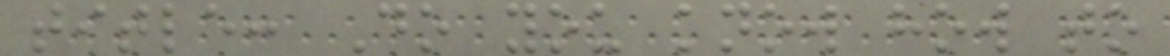title: Do you know how to
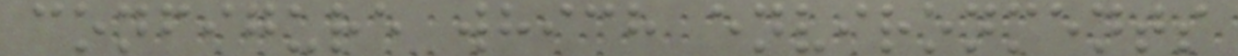configure which environments
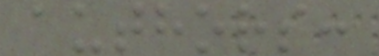authors:
